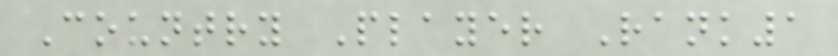Country Player Rank1
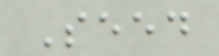Seed
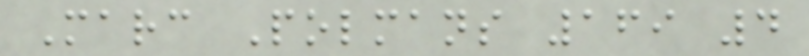Marc Polmans 169 4
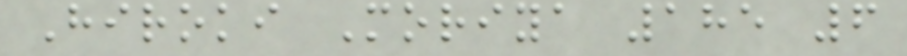Hiroki Moriya 185 6
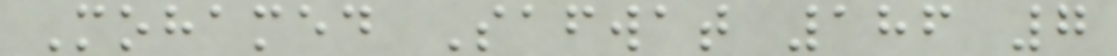Mohamed Safwat 186 7
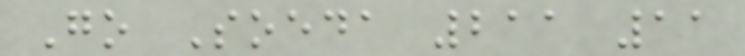Go Soeda 211 11
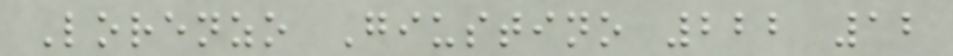Lorenzo Giustino 222 12
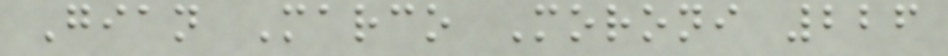Gian Marco Moroni 226
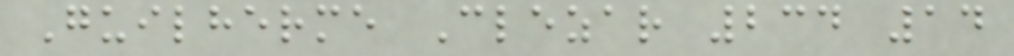Guilherme Clezar 234 14
